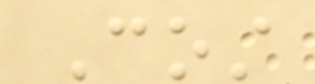Cost
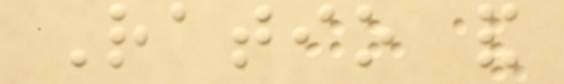Ratio and
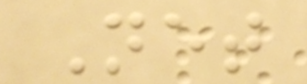Net
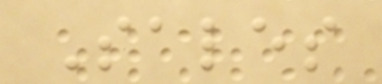Sales
